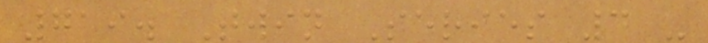719. Twin Series 4 -
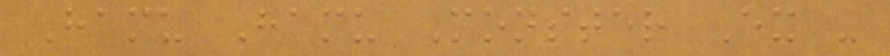Hamu Hamu Monster Ex -
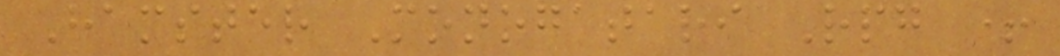Hamster Monogatari Rpg +
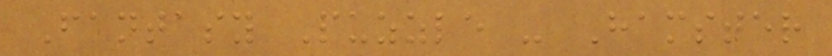Fantasy Puzzle - Hamster
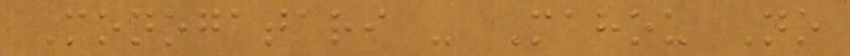Monogatari - Mahou No
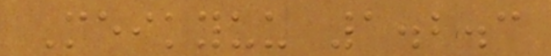Meikyuu 1.2.3
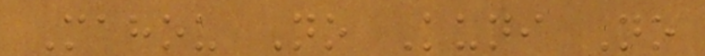Mahou No Kuni No
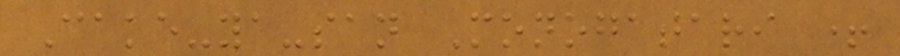Cake-ya-san Monogatari +
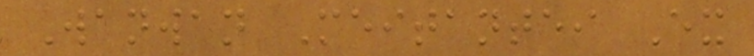Wanwan Meitantei Ex
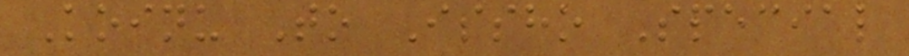Koinu To Issho Special
